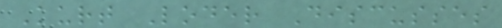Kurt Loder Discusses
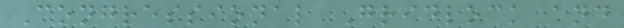Congressional Gridlock and
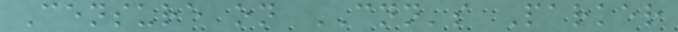Censure on CNN's Parker
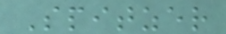Spitzer
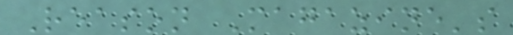Reason Magazine's
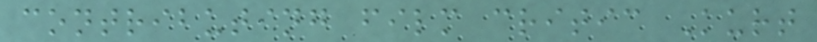contributing film critic Kurt
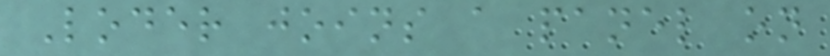Loder joins a panel on
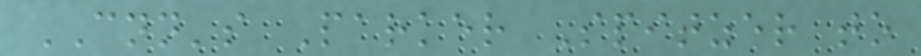CNN's Parker Spitzer to
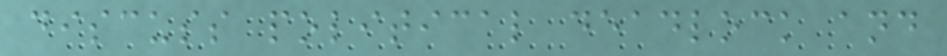discuss political deadlock and
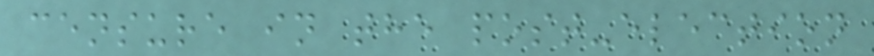censure in the post-election
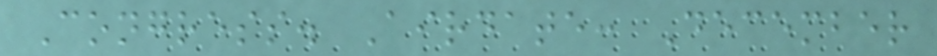Congress. Airdate: December
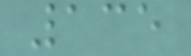135
